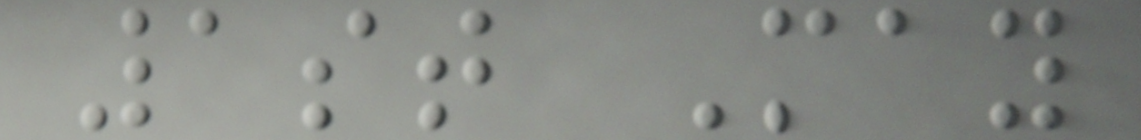1st May
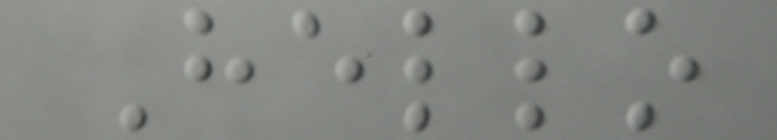Hello
